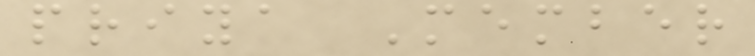priya Member
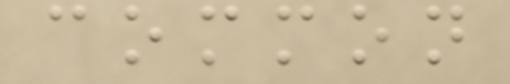common
